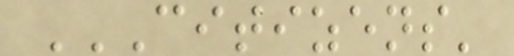CITIZENS'
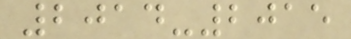2014-2015
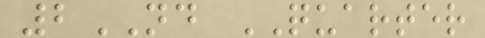2ND QUARTER
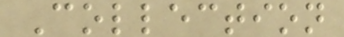Collection
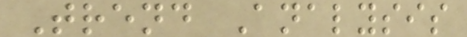Trend Analysis
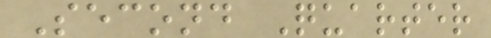Second Quarter
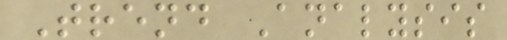Trend Analysis
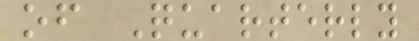of Quarterly
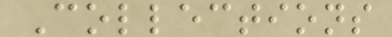Collections
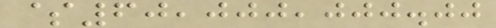$60,000,000.00
